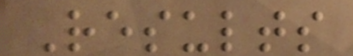Results
